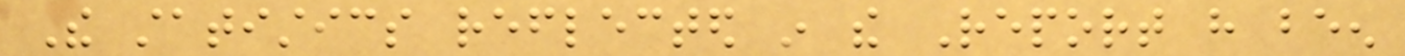The statistics reflected in the Report have been
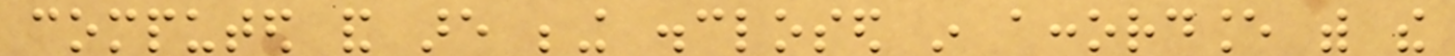computed and are being disclosed in accordance with the
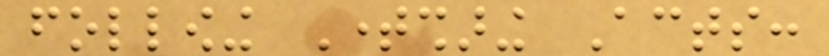following Timesharing Acts:
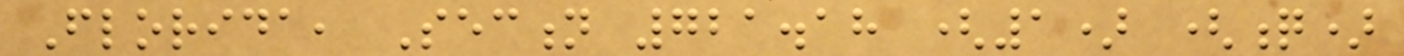Florida, Section 721.18 (1) (q)
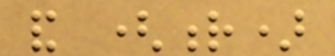and (r)
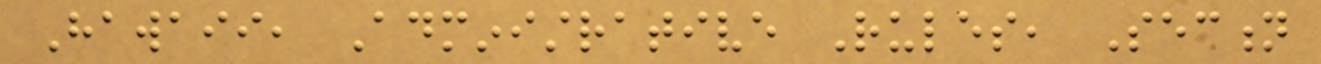Hawaii, Administrative Rules, Section
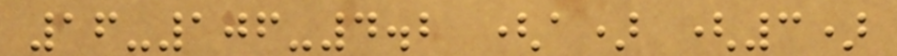16-106-4.2 (a) (3)
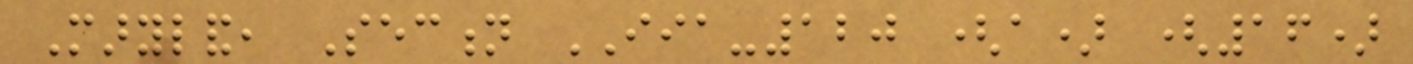Maryland, Section IIA-120 (a) (16)
